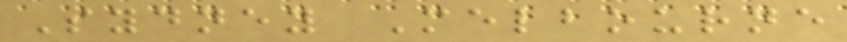Sydney Melbourne
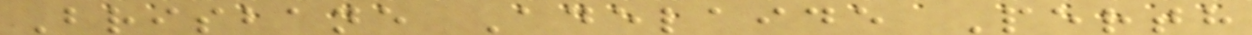Brisbane Adelaide Perth
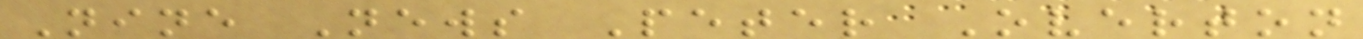Nine News Peter Overton
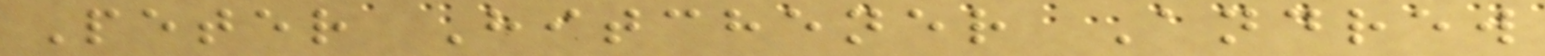Peter Hitchener Andrew
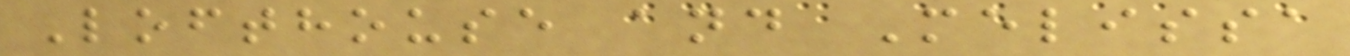Lofthouse and Melissa
